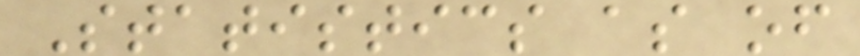Statistics as of
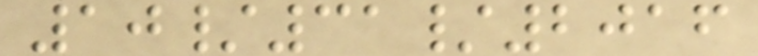10/31/2016
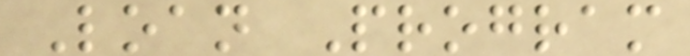Loan Program
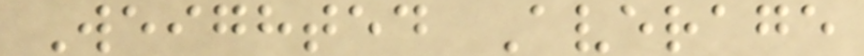Weighted Average
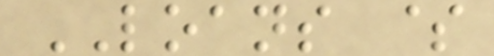LOANS $
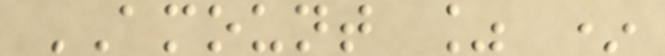AMOUNT % *
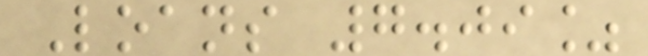Loans 7.09%
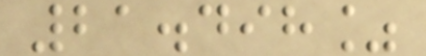21.498%
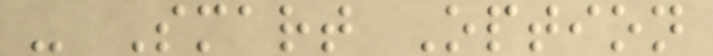- Smart Option
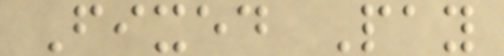Fixed Pay
